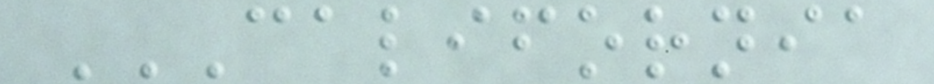CALIFORNIA
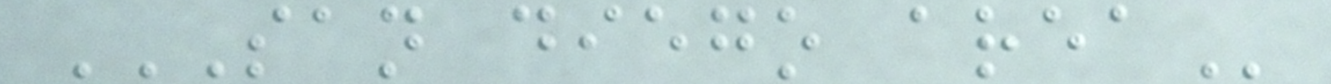SAN DIEGO AREA
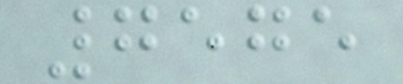7575
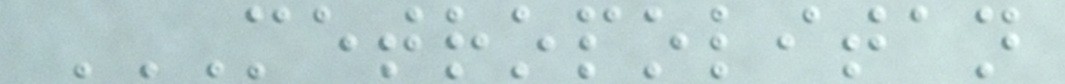METROPOLITAN
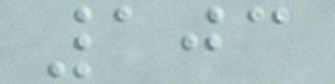103
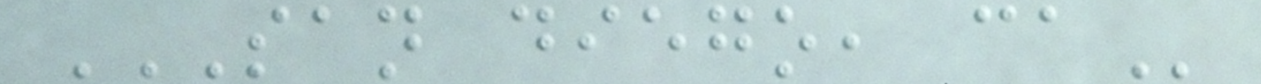SAN DIEGO, CA
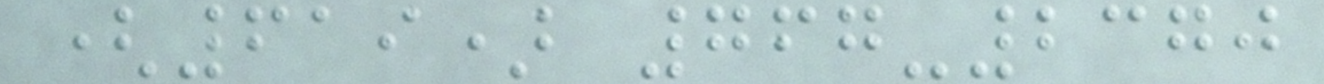(619) 767-2370
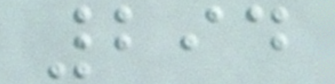294
